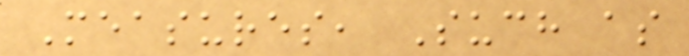Measures, Such as
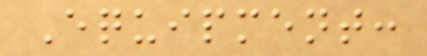Equipment:
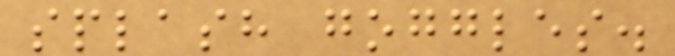splash goggles.
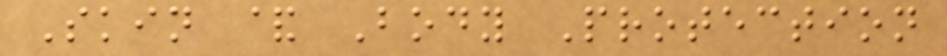Skin & Body Protection
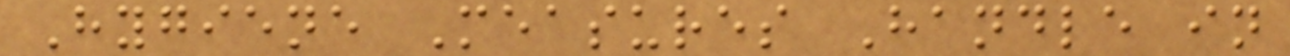Hygiene Measures Handle in
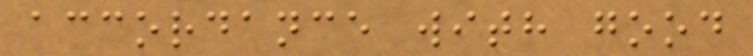accordance with good
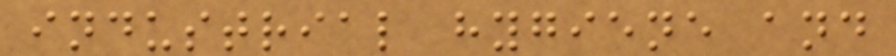industrial hygiene and
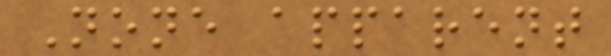None apparent
